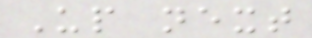Up next
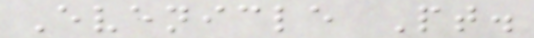Evenicle Pt.
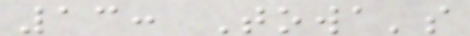13: Towa's
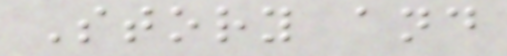Story and
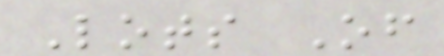Lots Of
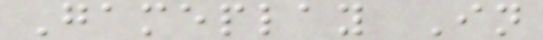Gameplay In
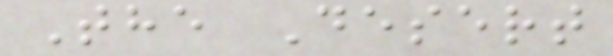The Desert
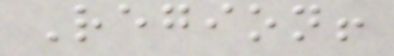Region!
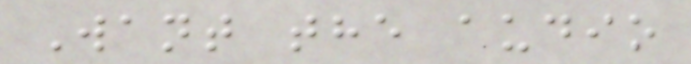Want the audio
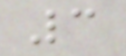3
